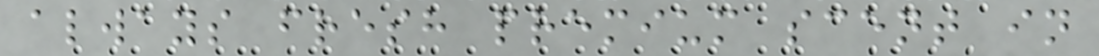always fresh premium scent in
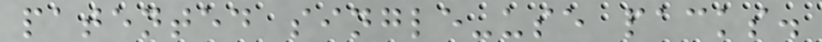patented single-use packs.
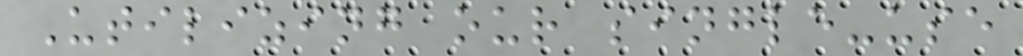Utilizing our single-use
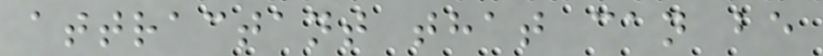attractant that can be
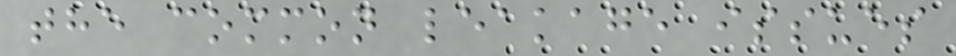the common leakage issues
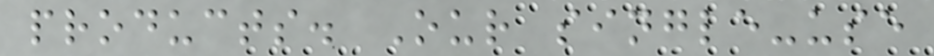products. Our single-use
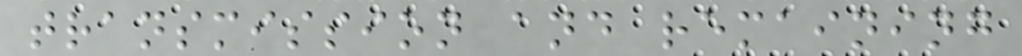transmission and remaining
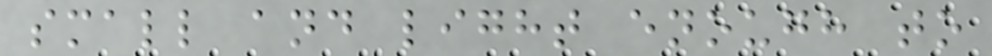small and light enough to
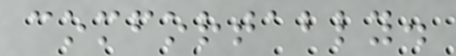comfortably.
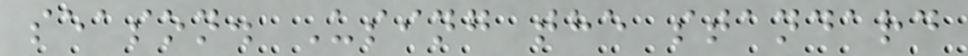season. Using the standard
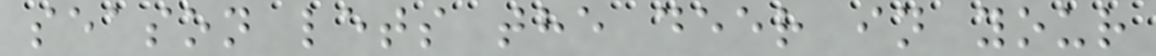season lets the deer in your
